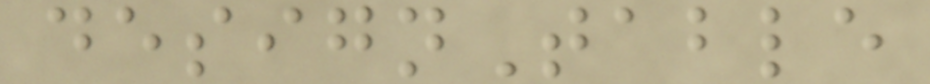designTable
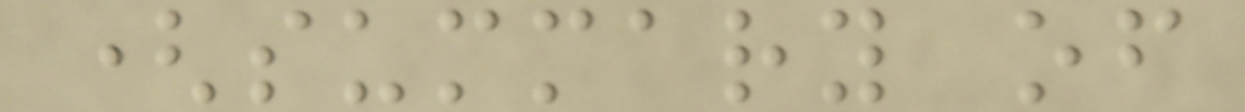(summary of
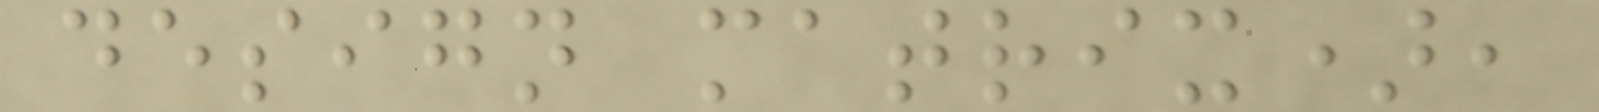design matrix),
